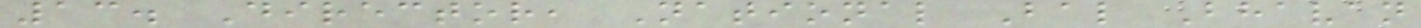13. Director, National Bal Bhavan
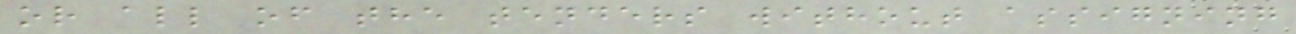or all of the tenders without assigning
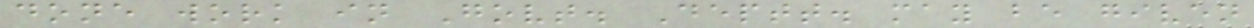done work in Govt. Deptt. may be given
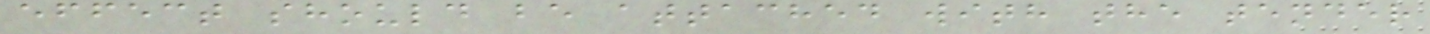effect should be attached with the tender
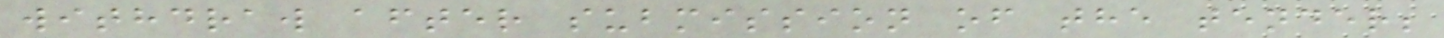withdraw after submission of the tender;
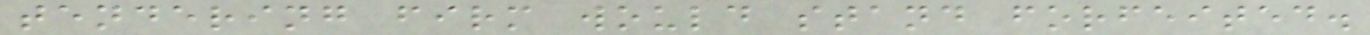tendering firm would stand forfeited.
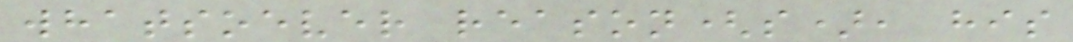whatsoever reason(s), his
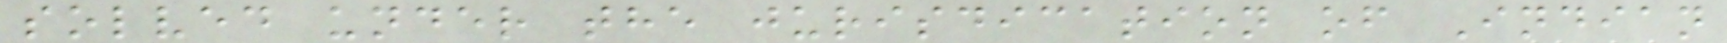solved under the jurisdication of Indian
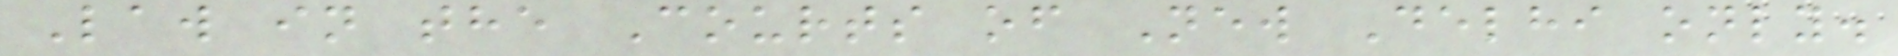Law in the Courts of New Delhi only.
